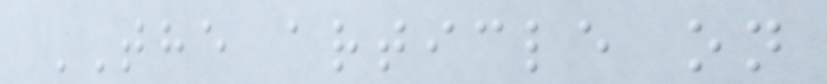THE article on
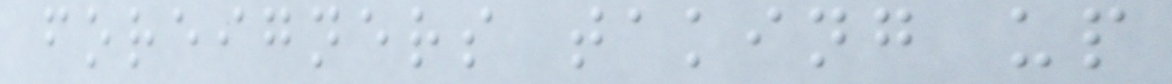foreigners taking up
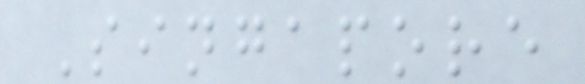Singapore
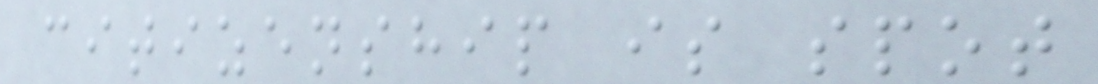citizenship is spot
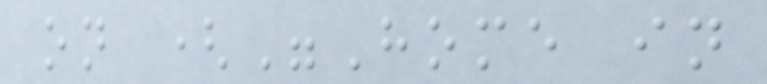on ("Home in
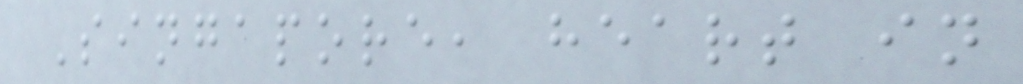Singapore, heart in
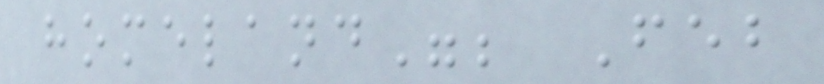homeland"; Feb
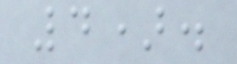4).
